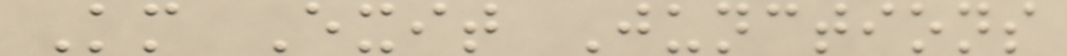Km Exit Junctions
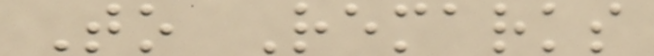To Remarks
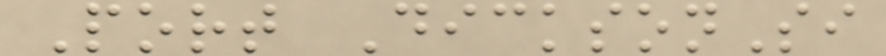Port DicksonSi
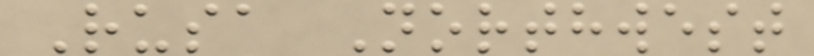Rusa Northwest
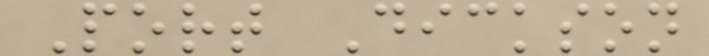Port Dickson
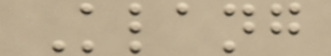Klang
